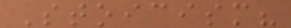Stoicism?
